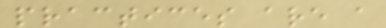practices are a
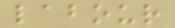labour
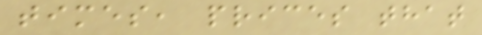times, prices that
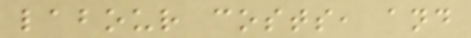labour costs, and
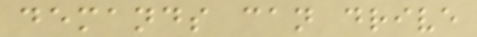demands can drive
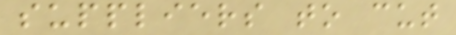suppliers to cut
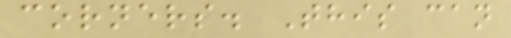corners. This can
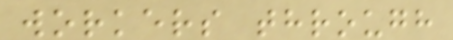workers through
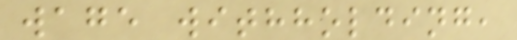wage withholding,
